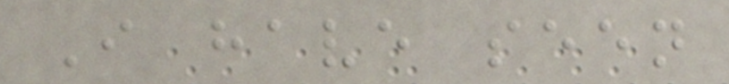I have seen
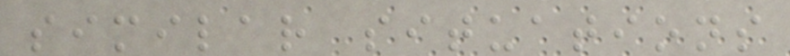similar situations
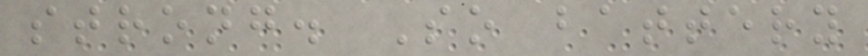strong. So battery
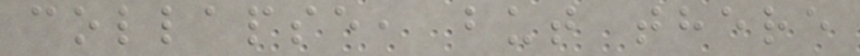collapse, but there
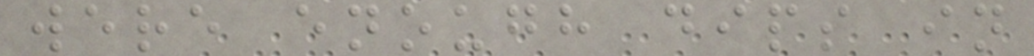were enough dips in
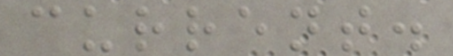current.
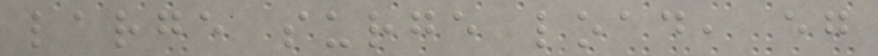large surge load, eg
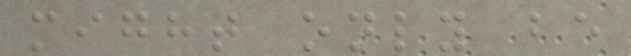might only be
